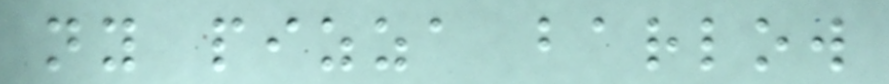ny pizza barlow
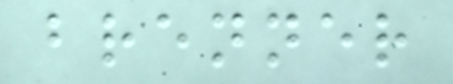brenner
